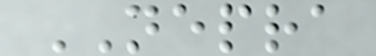NEPRA
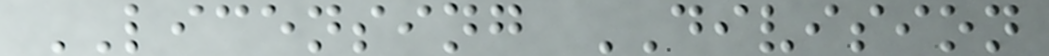LICENSING DIVISION
